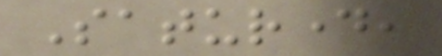Saturday,
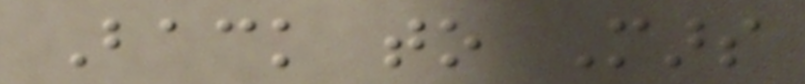Back to Mars
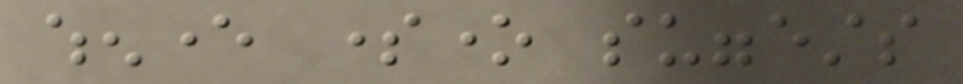whenever someone suggests
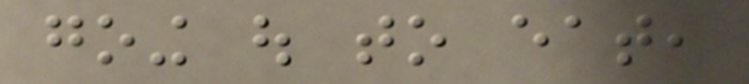going out to eat,
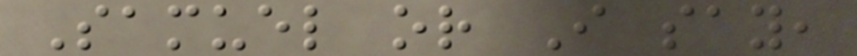Samuel or I say,
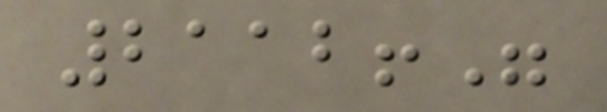2112!"
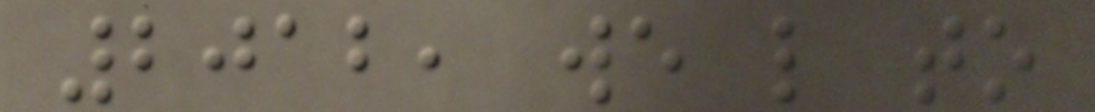2012, we like to
